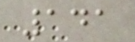141
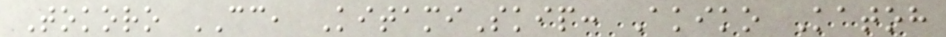Tokoro CC, KitamiSkip: Akiko Katoh
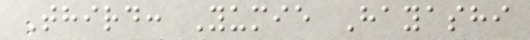Third: Yumie Hayashi
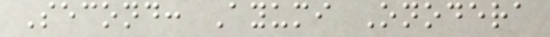Second: Ayumi Onodera
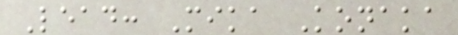Lead: Mika Konaka
